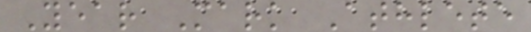Year Mark Athlete
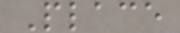Place
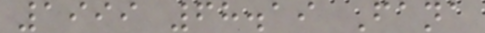1999 68.19 Fana
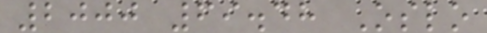2000 69.48 Oslo
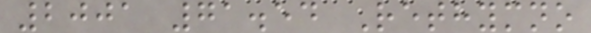2001 71.54 Rethymno
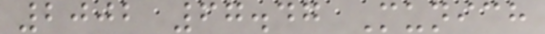2002 67.47 Munich
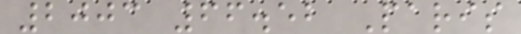2003 66.52 Paris
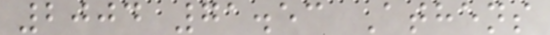2004 71.53 Athens
